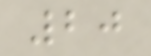20
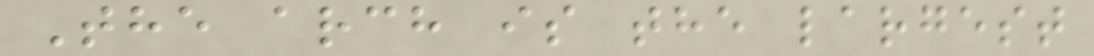The arch is the largest
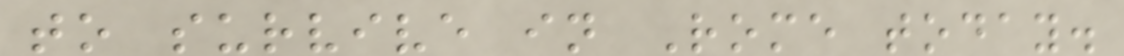to survive in Rome today.
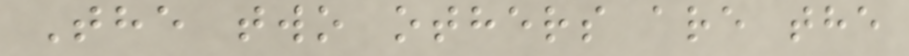The two others are the
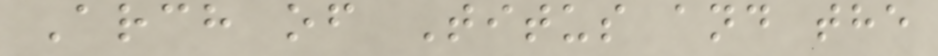Arch of Titus and the
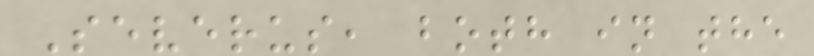Severus, both in the
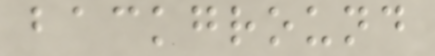background
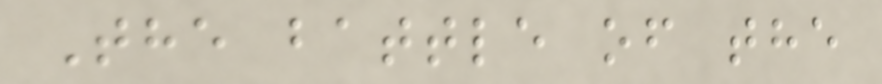The battle of the
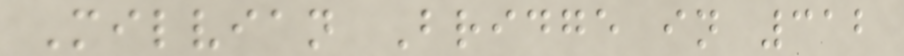Milvian Bridge in 312
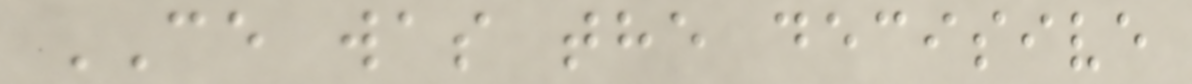CE was the decisive
